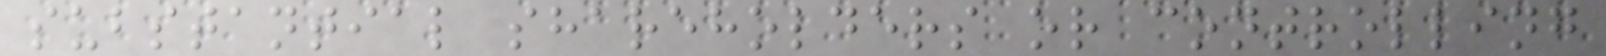substantial shareholders or controlling
